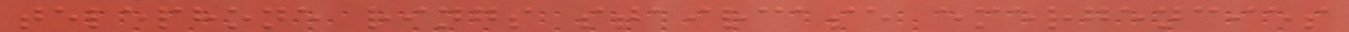telephone rings staircase emergencies
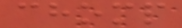chomp
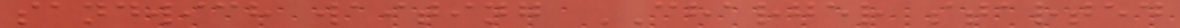sandwich waiting CHARGER started
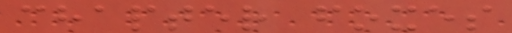chapter foxes
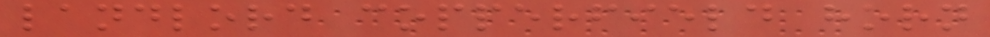landlord copperfield horn
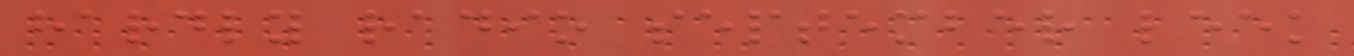hardly radio september leek
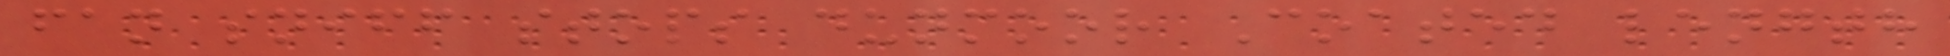fan sniff stops dunmoor Coated length
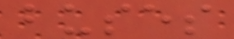buses
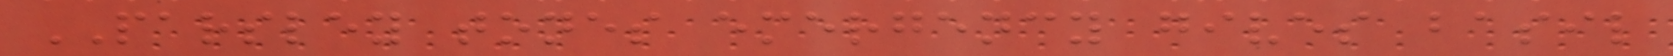PARSLEY tones emergency gives basil
